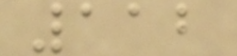112
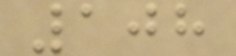108
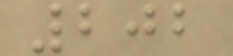202
